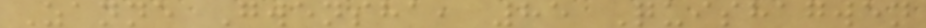Zanne Gwensha, 85 Quishagwen
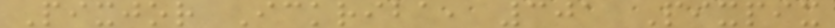Pixjor Ickriba, 301 Pixpix
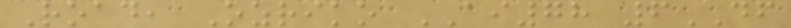Road, Ozriko AI78 6DF
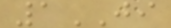1JI
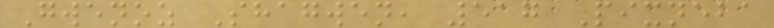Gwenoz Shagwen, 517 Pixneba
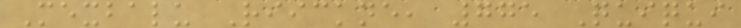Mexbalu Riickne, 775 Quiqui
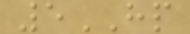5HP
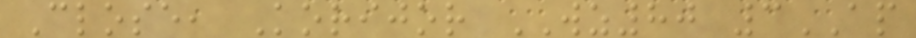Close, Korijor WZ80 3AP
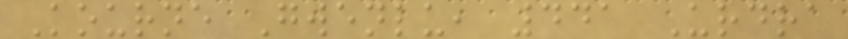Kourne Gwenlu, 441 Urdra
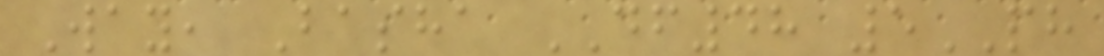Way, Basha DF48 5PH
